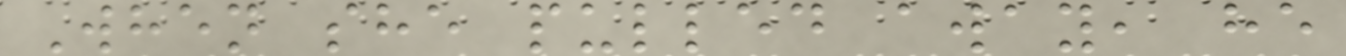When she pulled away, he
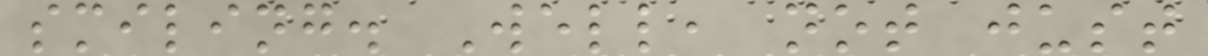smiling. Well, not just
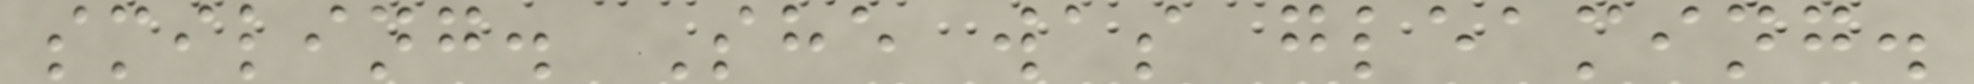smiling. She was gleaming.
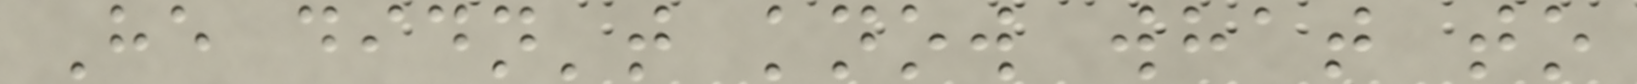He didn't know what to
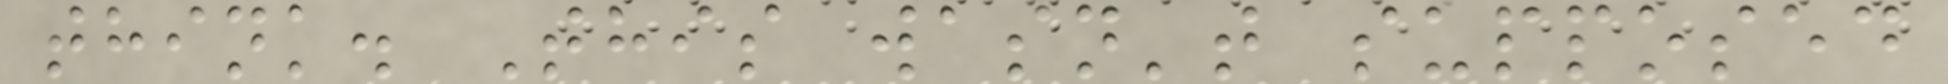think. This wasn't supposed
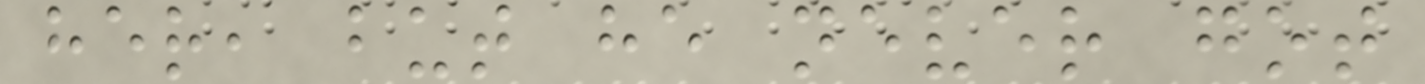her, but he never got
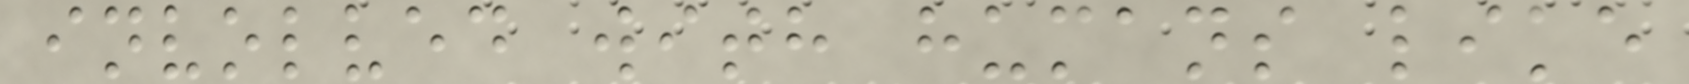involved with humans like
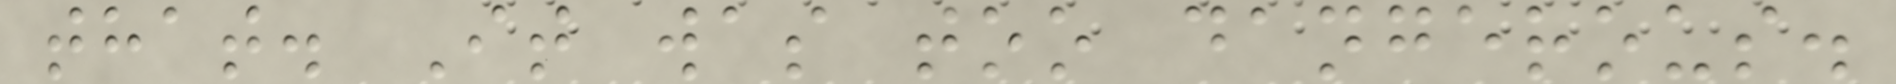that. It was too dangerous.
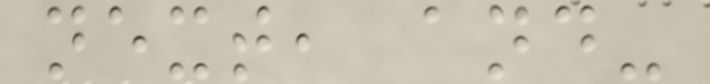next, and-
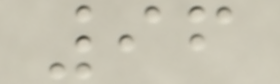96
